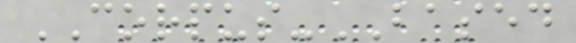CORPUS-BASED
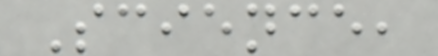Science,
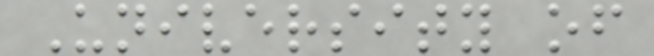University of
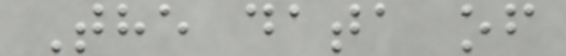The data of
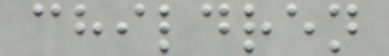children
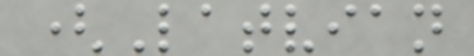(Latvian
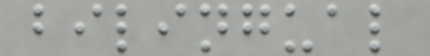bilingual
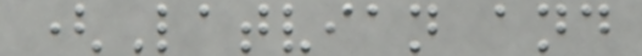(Latvian and
